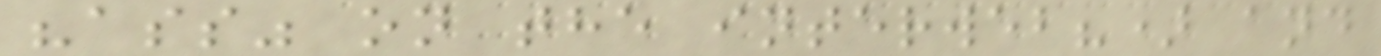"ass" on the interweb?) and
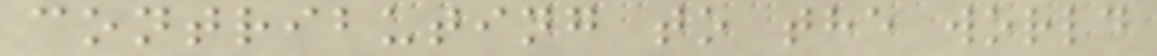contributing to the world
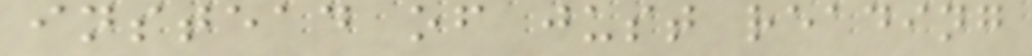instead of just reading
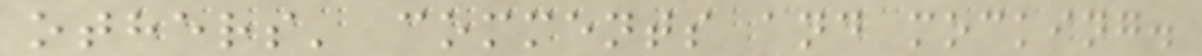others' comments and mocking.
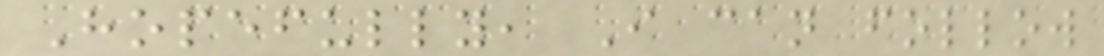Hopefully, I can follow
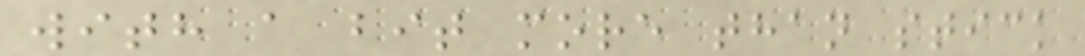with a bit more than stick
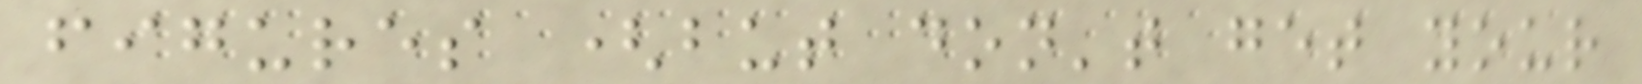figures (but don't get your
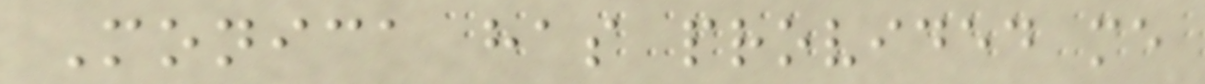Monica has provided me
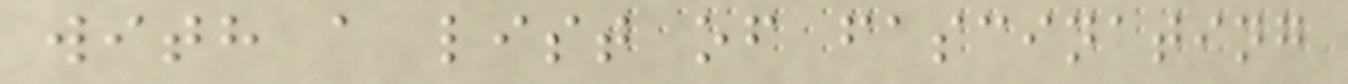with a list of fascinating
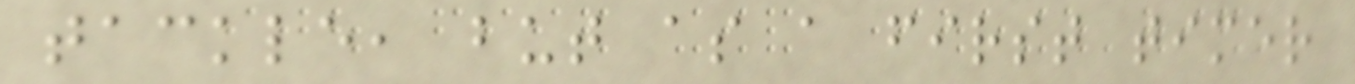tackle, but as a first timer
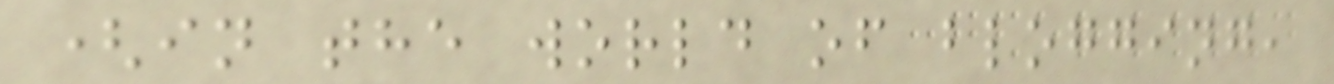(in the world of blogging,
